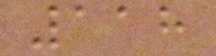118
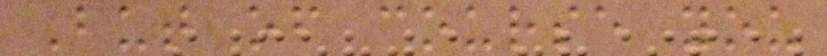But of course you
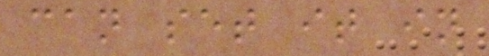can set it in
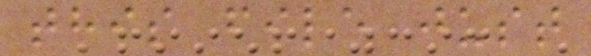this file just
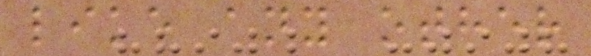like any other
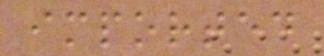imported
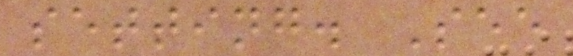setting. See
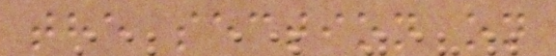the section on
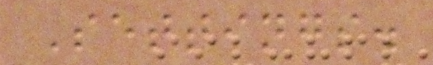Settings.
